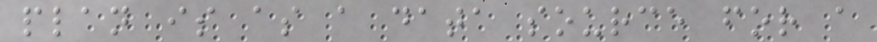plan is as a data source for a
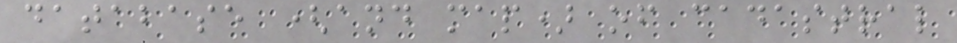database (and map) of cadastral
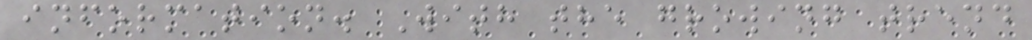information. With the growing trend
